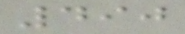490
